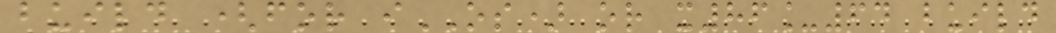build (for iOS) or x86_64 build
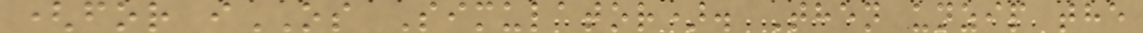(for iOS Simulator). Then unzip the
